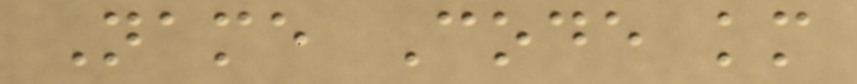Name Code km
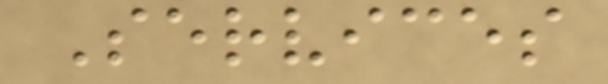Services
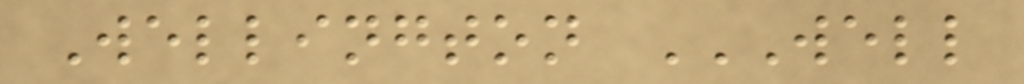Wellington WELL
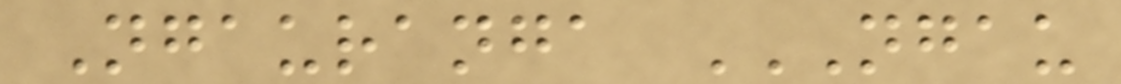Ngauranga NGAU
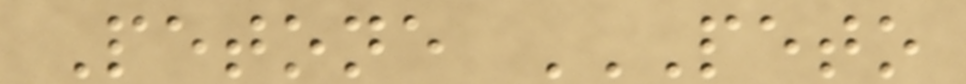Petone PETO
